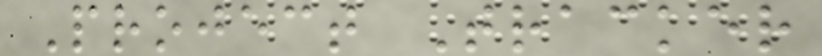Project Tracker
